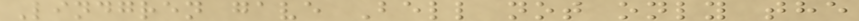Lindgren gave Bell not only the
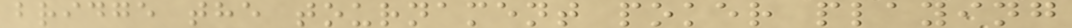bridge the tournament poker playing
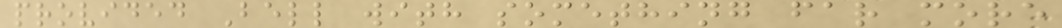provided Bell with something far more
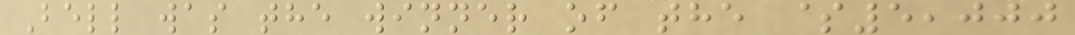Bell was the winner of the $5,000
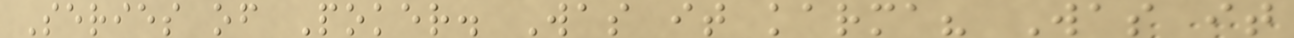Series of Poker. Was it karma? Was it
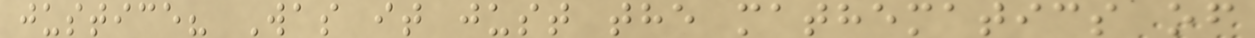justice? Was it just the mathematics of
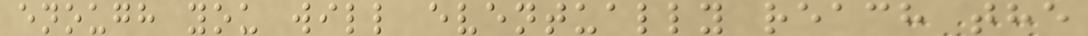enough you will eventually reach the
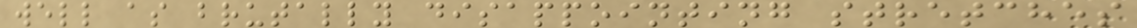well as brutally disappointing stretches
